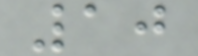10
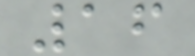16
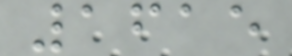1615
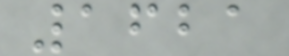1621
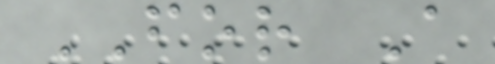FOR A
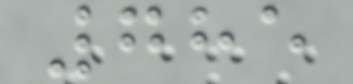785
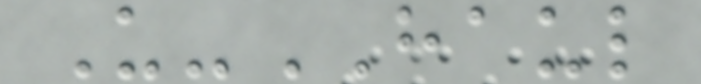U-HAUL
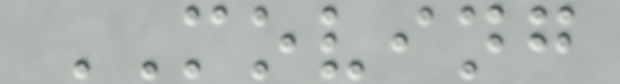MOVING
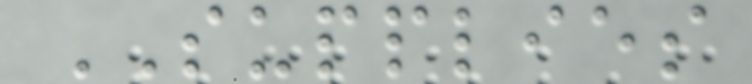SUPPLIES
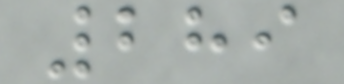289
